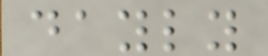dayly
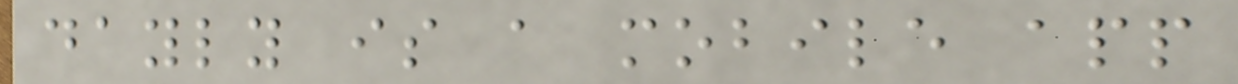dayly is a mobile app
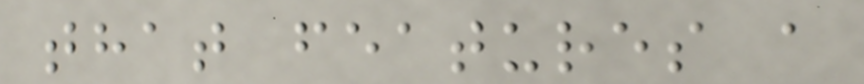that features a
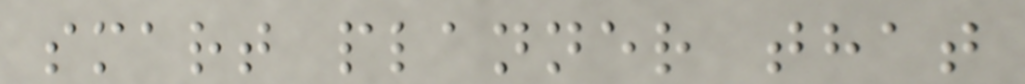smart planner that
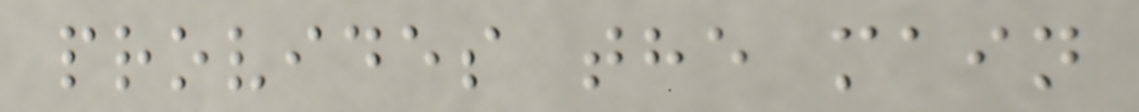provides the main
